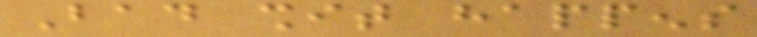Bad shit happens
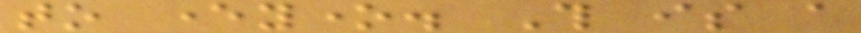to everyone. This is a
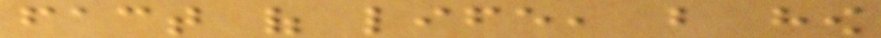fact of life, but how
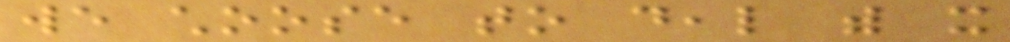we choose to deal with it
